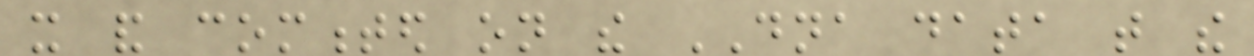it and commented on the DNA data that the
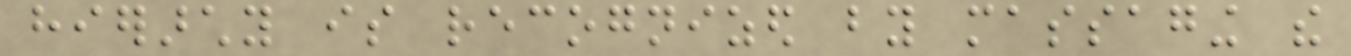hierarchy is recognized by massaging the
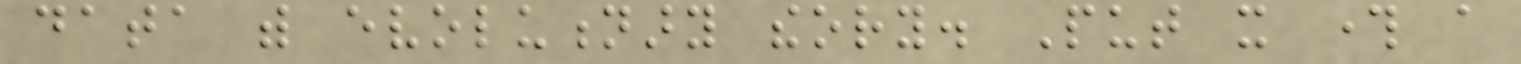data with evolutionary theory. Put it through a
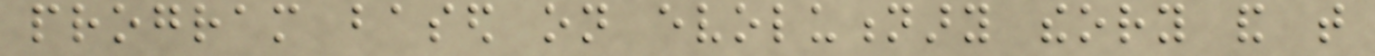program based on evolutionary theory and that
